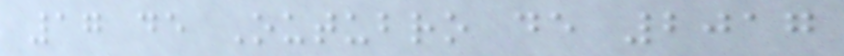17 de Outubro de 2017
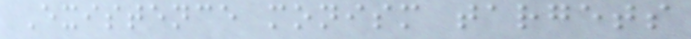Existence monism targets
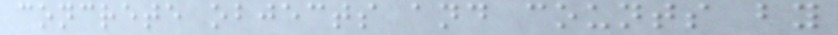concrete objects and counts by
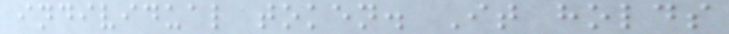individual token. It holds
